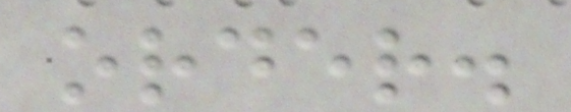order.
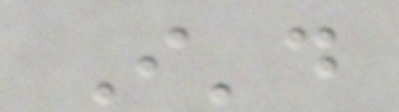I'd
